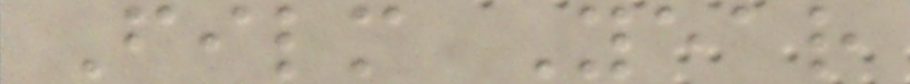Film Year
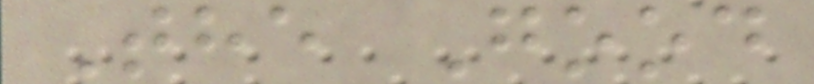The Good
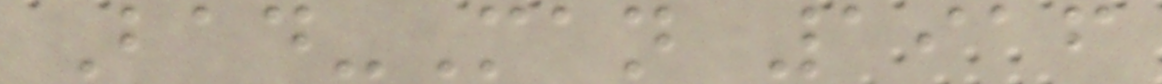Bad-Man 1916
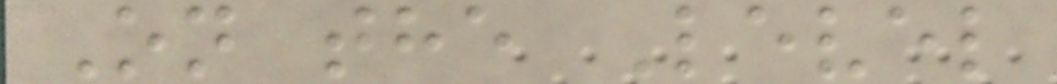On the Level
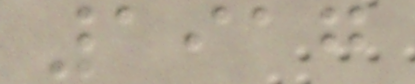1917
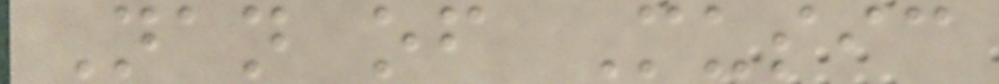Nan of Music
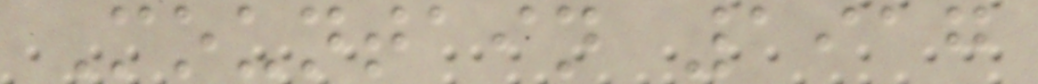Mountain 1917
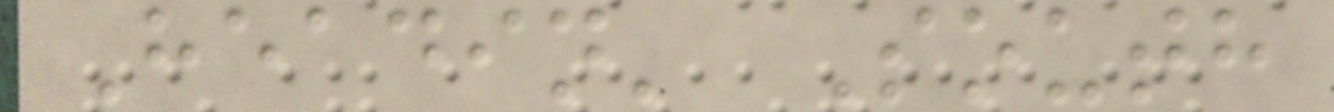Headin' South
